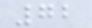72
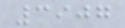3907
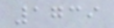1739
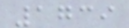1739
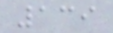139
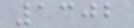1302
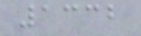1332
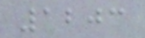1203
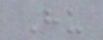Hu
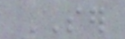SER
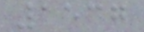1537
